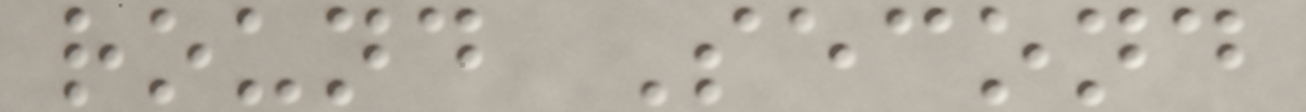round Second
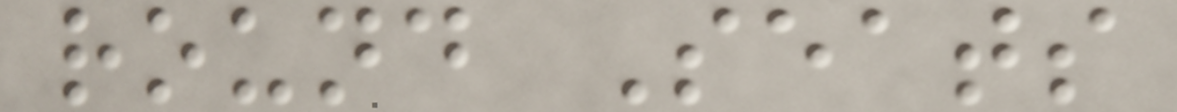round Seats
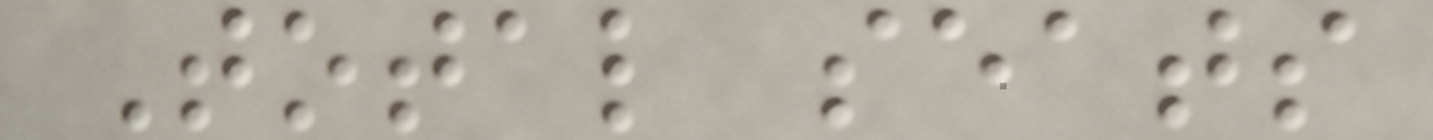Total seats
